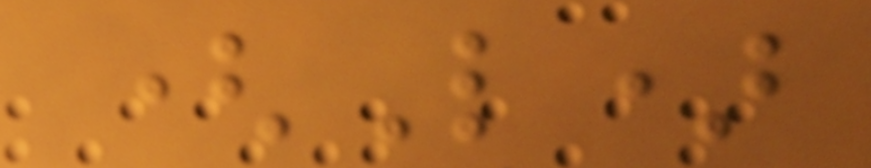(L)
